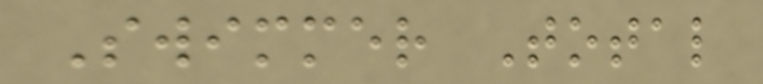Swimmer Total
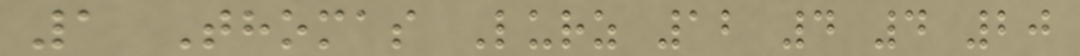1 Thomas Lurz 12 4 4 20
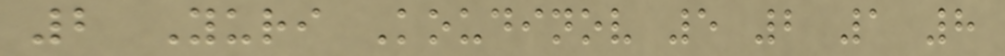2 Yuri Koudinov 5 2 1 8
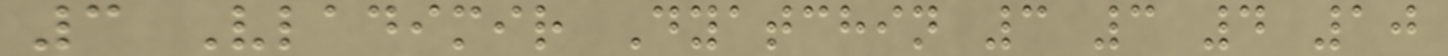3 Vladimir Dyatchin 3 3 4 10
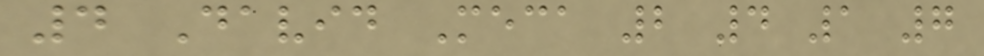4 David Meca 2 4 1 7
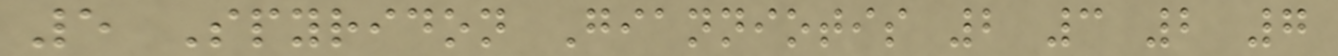5 Spyridon Gianniotis 2 3 2 7
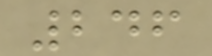246
